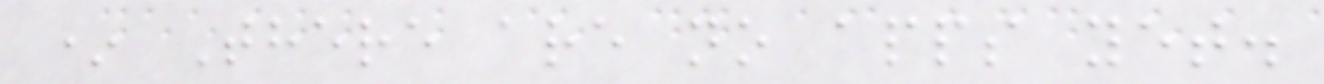* There are no apps yet.
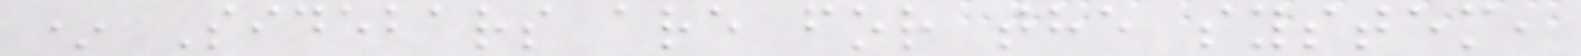* Sidebars are for the system,
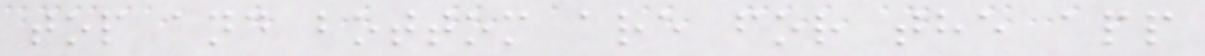top and bottom are for the app
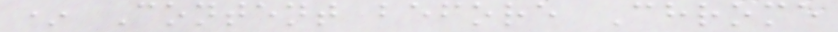* Content before Chrome
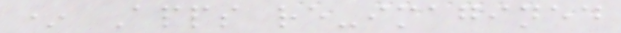* Apps re-imagined
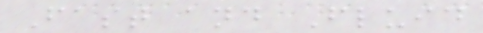Fast and Fluid
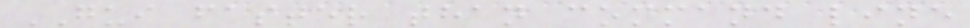GUI faster than command line
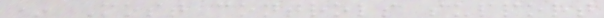* Most controls support
